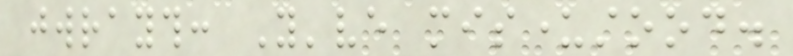jwrayth: You've misunderstood.
